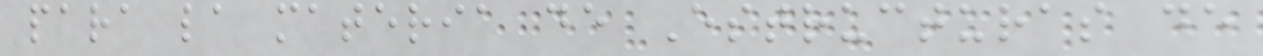para la materia de Estructuras de
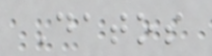Datos
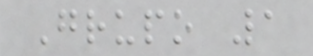Grupo 1
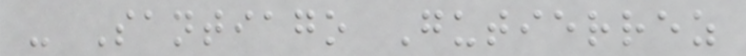- Santiago Gutierrez
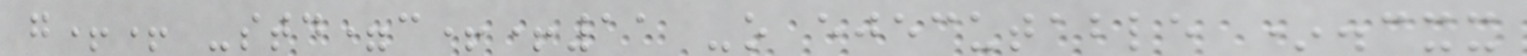g++ -std=c++11 -o ejecutable *.cxx
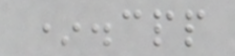*.cpp
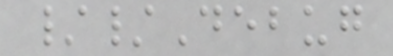//Debug
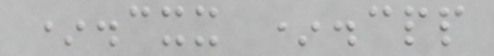*.cxx *.cpp
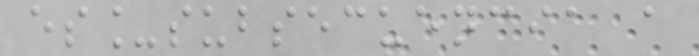es_subsecuencia a
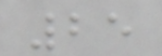25
